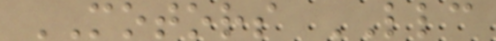MOTORS LLC
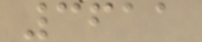3611
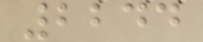2244
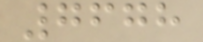7678
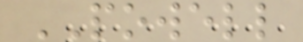POWELL
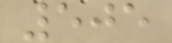505
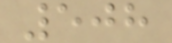508
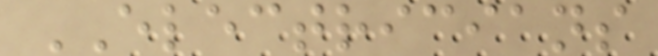ELECTRICIANS
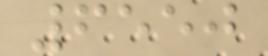6550
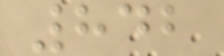842
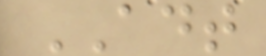ADT
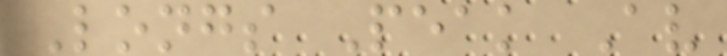Longs Peak Av
